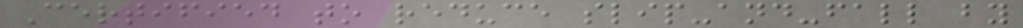Certified to reduce slip-and-fall by
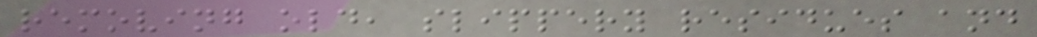removing old, slippery residues and
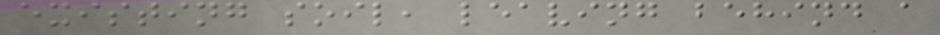existing soil, leaving behind a
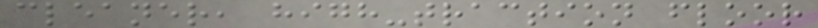cleaner, high-traction floor
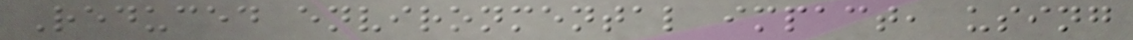Reduced environmental impact, using
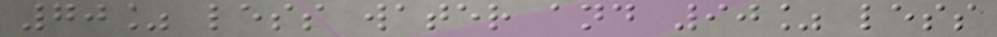70% less water and 90% less
